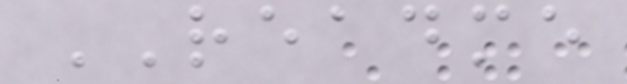README
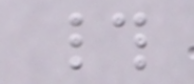#
